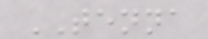TENNA
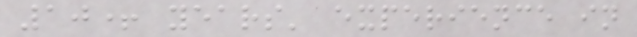10+ years' experience in
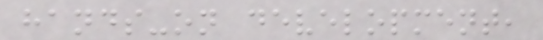hands-on development,
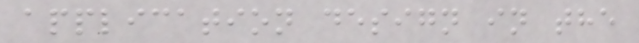application design in the
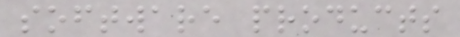software products
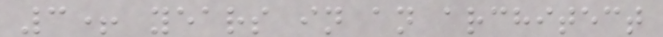3+ years in an architect
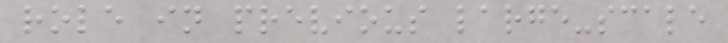role in previous large-scale
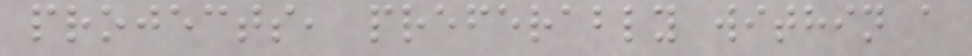projects, preferably within a
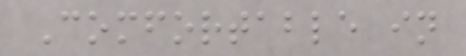Comfortable in
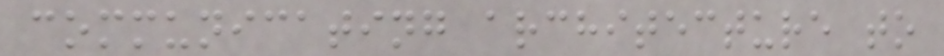communicating architecture to
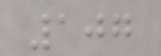107
